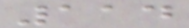114
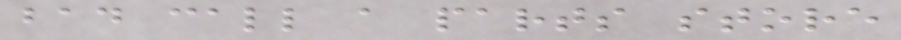bad call a parts store
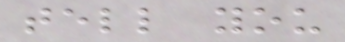tell you
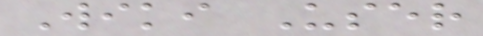Wiki User
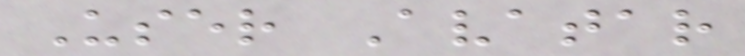User Avatar
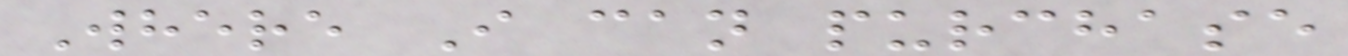Where I can purchase
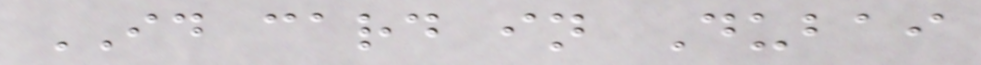ID card in Dubai
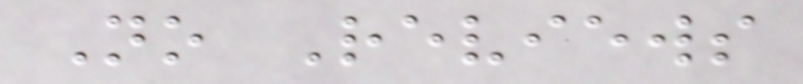No Reviews
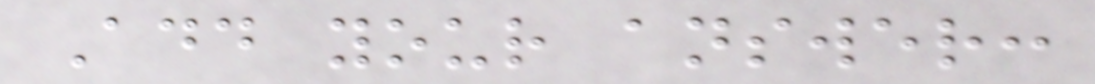Add your answer:
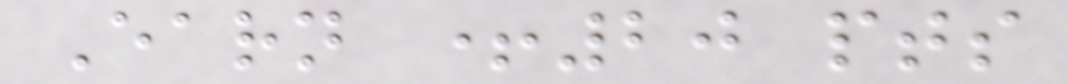Earn +20 pts
